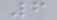6
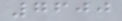7600
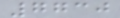7730
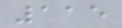115
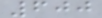600
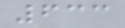633
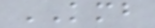KMB
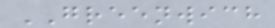GREENWICH
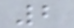2
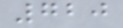720
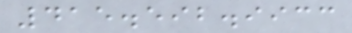415.592.9933
